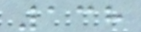138
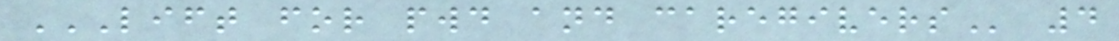LIFT FOR PWD AND CAREGIVERS 4
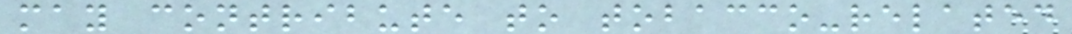may contribute to tobacco-related
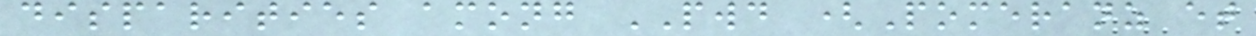disparities among PWD (Pomeranz et
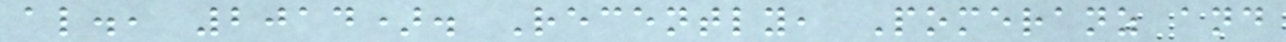al., 2014). Recently, Pomeranz and
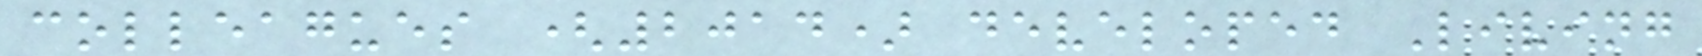colleagues (2014) developed Living
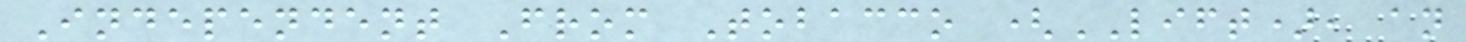Independent From Tobacco (LIFT), an
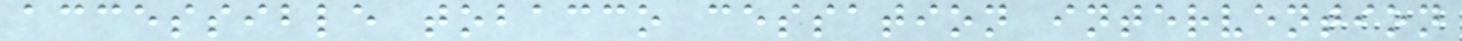accessible tobacco cessation intervention
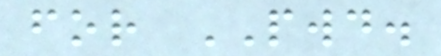for PWD.
